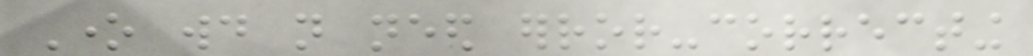One would not need error-correcting
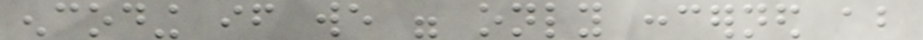encoding if we were only concerned about
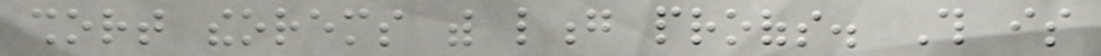short theorems with long proofs. This is
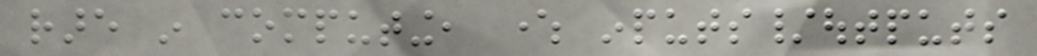rare in computing, where inputs/outputs
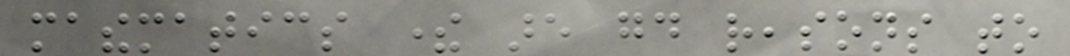mathematics there are good reasons to
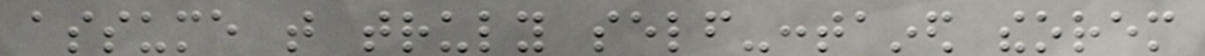assume that truly self-contained theorem
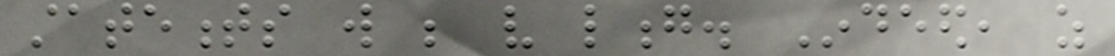statements will be very long. Indeed, as
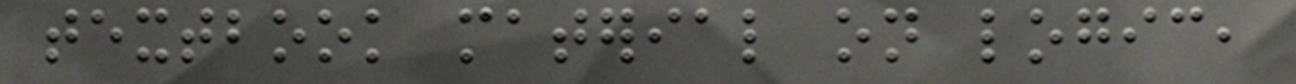textbook material on logic,
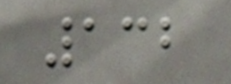132
